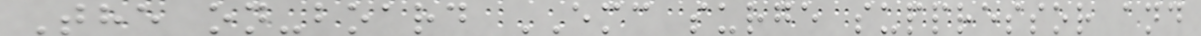The on-board EMC surge suppressor and
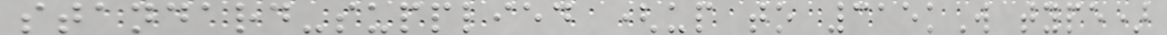standard-supplied (up to 315kW type)
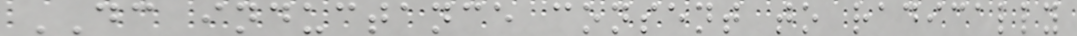DC inductance consent to radically
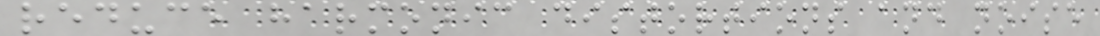reduce harmonic distortions and noise
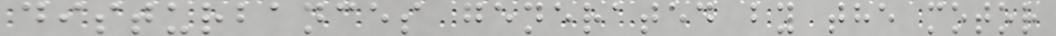disturbances generated by the motor
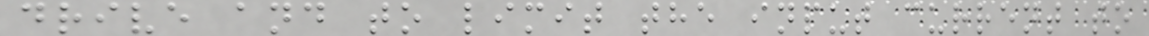drive and to limit the input current to
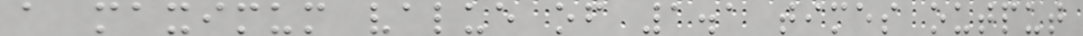a maximum value of 1.1 times output
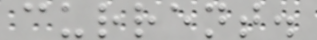current.
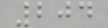204
